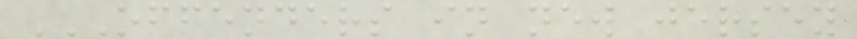OFFENDERS IN NEW JERSEY
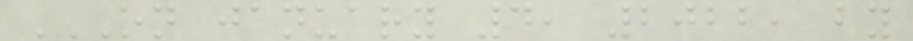ON JANUARY 4, 2022, BY
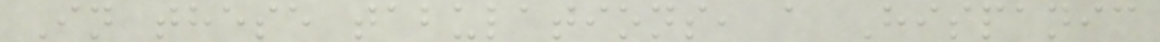In these tabulations, a Hispanic
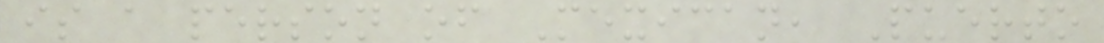is a person of Mexican, Puerto
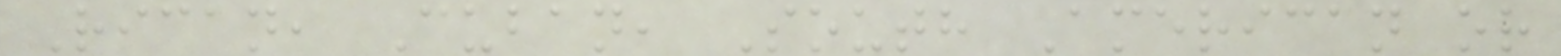Rican, Cuban, South American or
